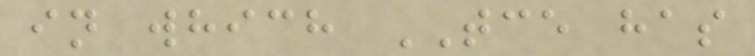in which TCE has
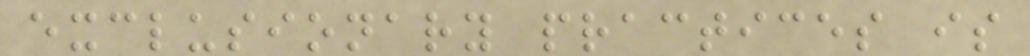exclusionary practices is
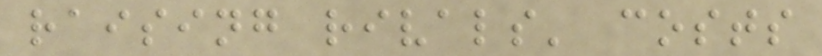raising rivals' costs
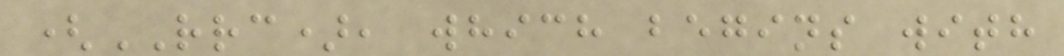(RRC), which begins with
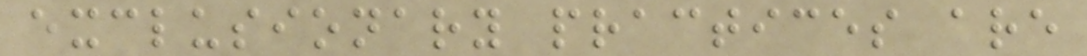exclusionary practices are
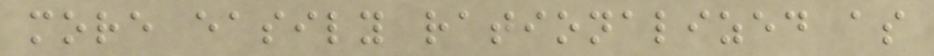more easily rationalized as
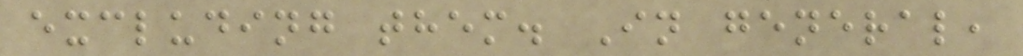excluding them. In general,
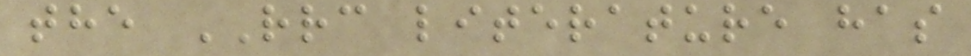the RRC literature has
